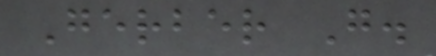Gerber G.
